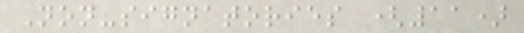Non-signatories (11)
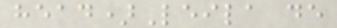head)Leila de
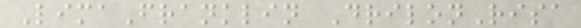LimaFranklin DrilonRisa
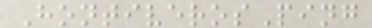HontiverosPing
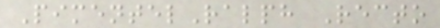PimentelRalph Recto
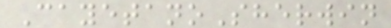CayetanoSherwin
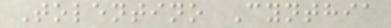Tolentino Cynthia
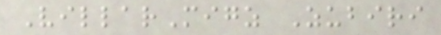VillarMigz Zubiri
